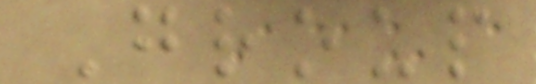Group
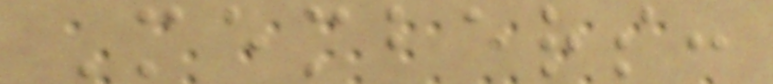Members:
